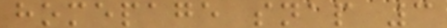homepage snap 3
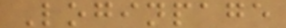Loginpage
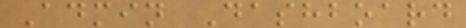Admin Dashboard
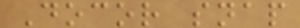Docor snap
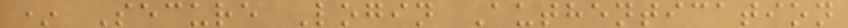* Secure Login Authentication
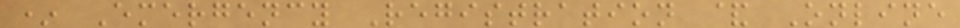* Emergency Registration & Online
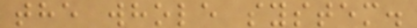the whole system.
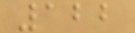122
